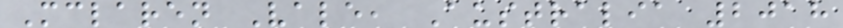Mclaren Vale, Australia 2018
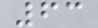63
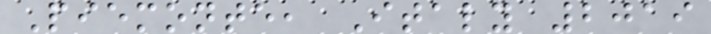Piemonte, Italy 2019
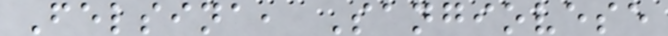Felsina, Sangiovese
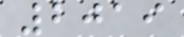2019
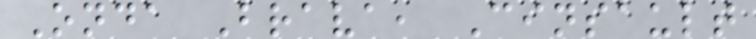Onda Brava, Cinsault
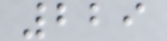229
